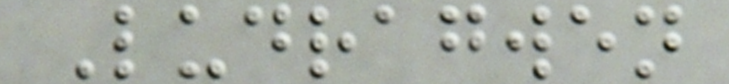Ludragwen
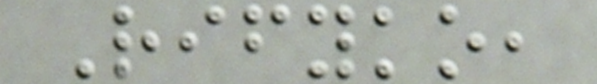Rifyko,
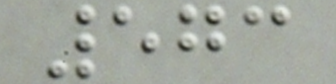573
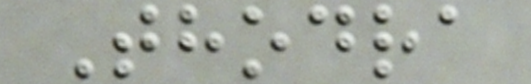Thodra
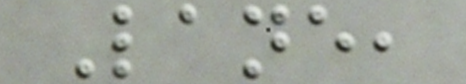Lane,
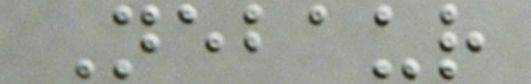Nebaur
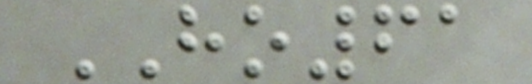HO61
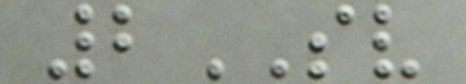2SV
